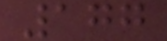177
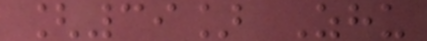[39] Zhu
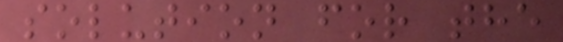solution for the
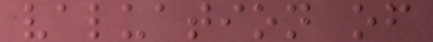valuation of
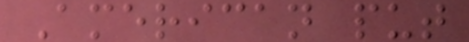American put
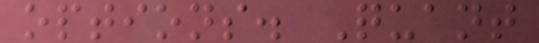options. Quant
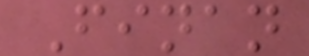Finan
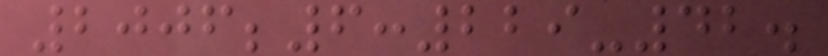2006;6:229-42.
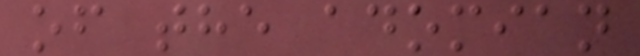of the adomian
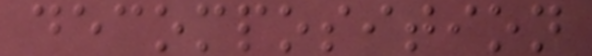decomposition
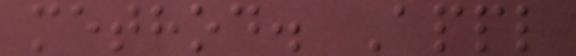method. Appl
